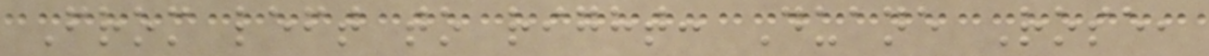From left to right: Duane Rose,
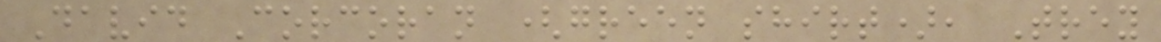David Corcoran (green shirt), Trey
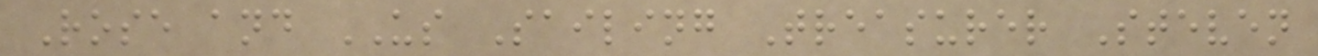Rose and US Sailing Treasurer Steven
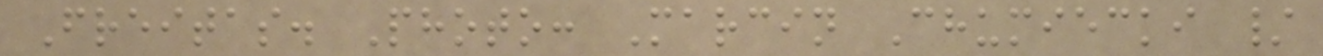Freitas. Photo: Marcin Chumiecki /
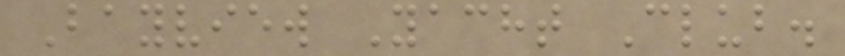Bayview Yacht Club.
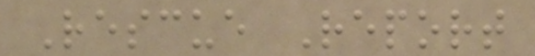Rescue Report
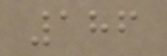186
